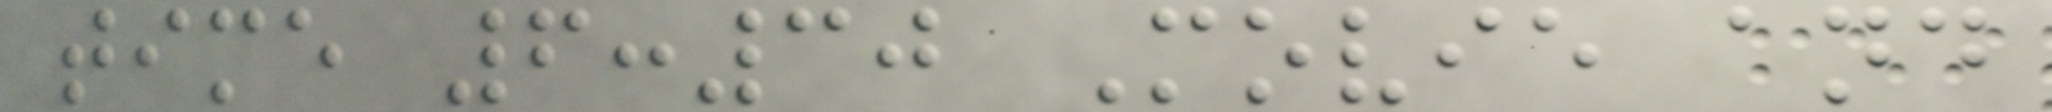time 6:30 Movie and
